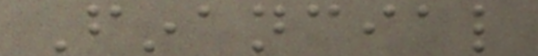Financial
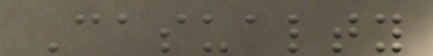Casualty
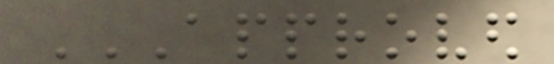APPROVED
